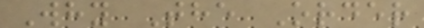Why The Order
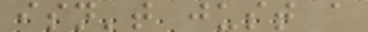isn't just a
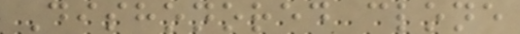Dishonored clone
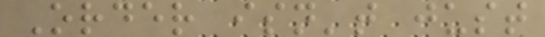Order isn't just
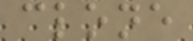clone
